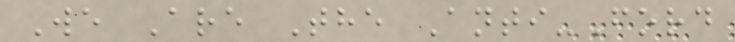We Are The Anti-Ford
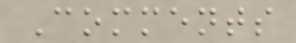Comments
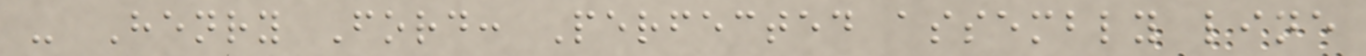- Henry Ford: Perfected assembly line
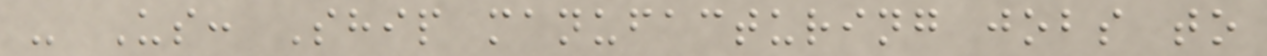- Us: Ship manufacturing jobs to
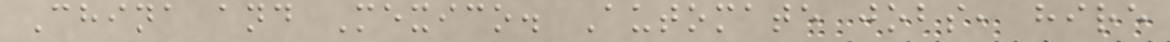China and Mexico. Automate jobs, hire
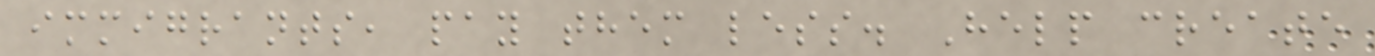immigrants, pay them less. Help create
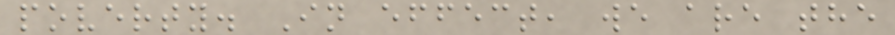poverty. In effect, we are the
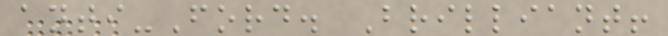anti-Ford. Brilliant!
